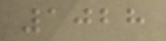1028
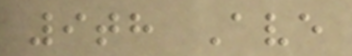9th Ave
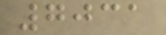7031
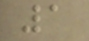1
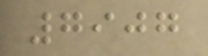7907
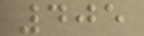405
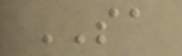SA
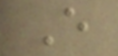E
